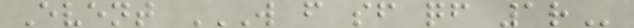Event W F SF QF 1R
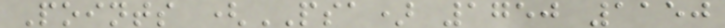Points (PSA) 1750 1150
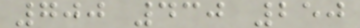700 430 250
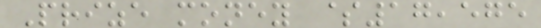Prize money $17,575
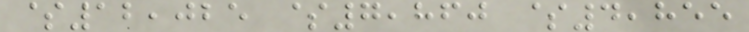$12,025 $7,860 $4,855
